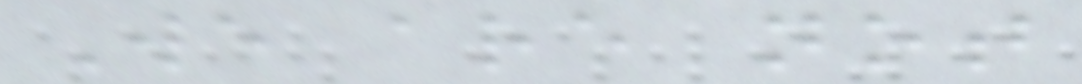We are not
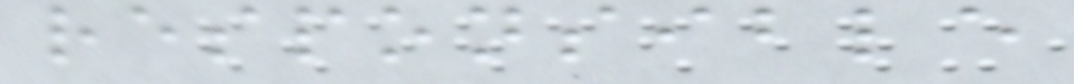responsible
